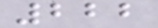222
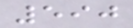590
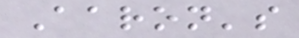Aaron's
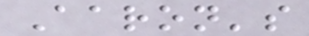Aaron's
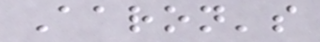Aaron's
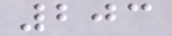203
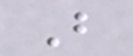B
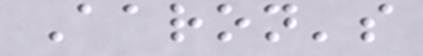Aaron's
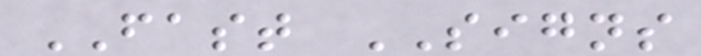FAST SIGNS
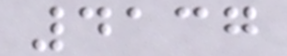4137
